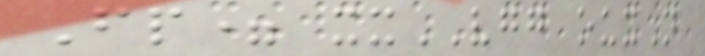Fp= xxVGG ouxN
